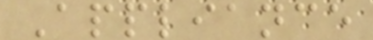Appliance
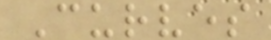Curves
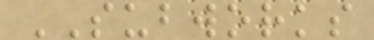SUBWORKS
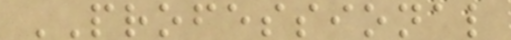PROFESSIONAL
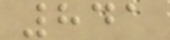841
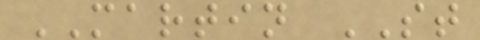MARTIN ST
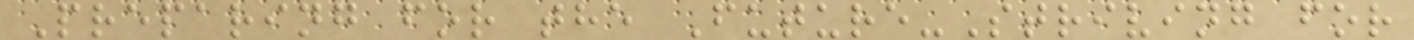Preparing for the Future-Striving for
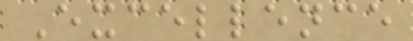Excellence
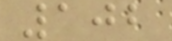102
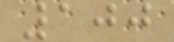100
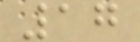17
